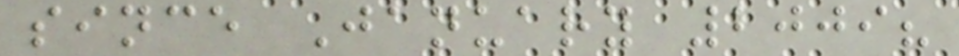since January 2009?
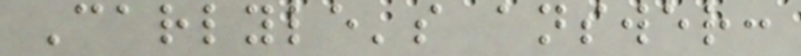Carlyle's answer:
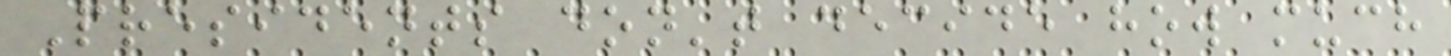Presidents don't decide how much
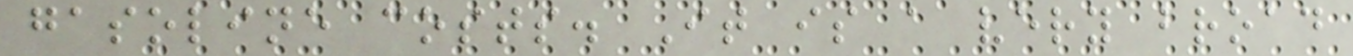gasoline costs. It is a very broad
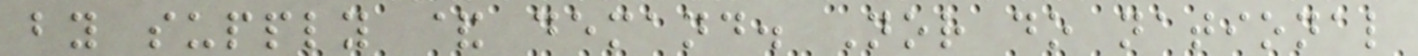by supply & demand. Nor do national
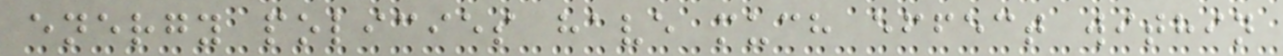energy policies have much effect within
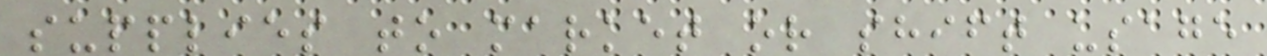supplies to market or shift usage
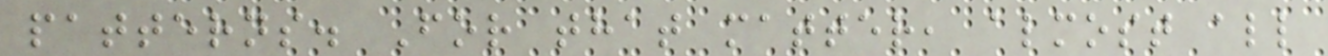patterns. For that matter, almost all
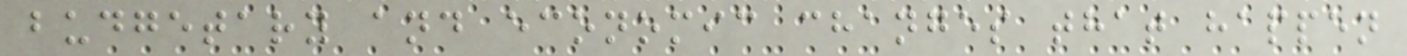budgetary and economic changes that happen
